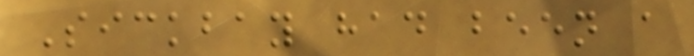Sickbay had been a
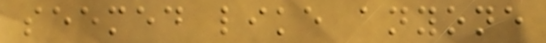seemed like anyone
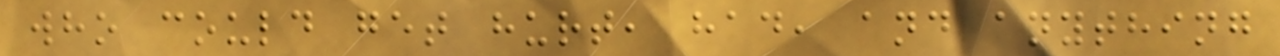who could get hurt, had, and anything
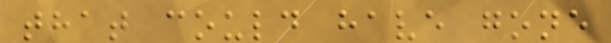that could have gone
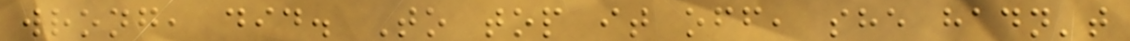wrong, did. To top it off, she hadn't
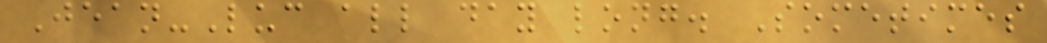Jean-Luc all day long. Sometimes
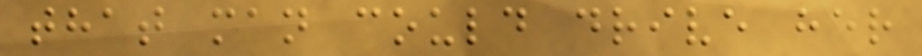that man could drive her
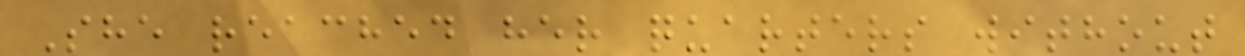She reached her quarters without
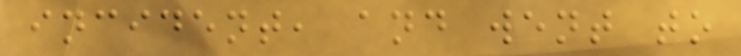incident, and went to
